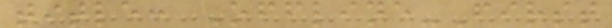title: Offline-First
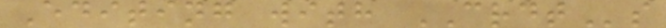Editing with CRDTs
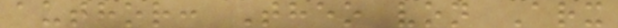author: Theo von Arx
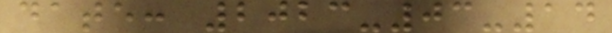date: 2023-03-14
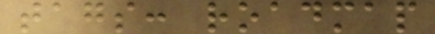tags: roadmap
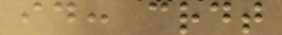id: crdt
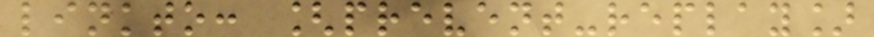linkto: [prevent-replay]
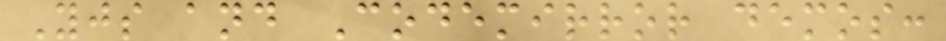Yjs and Codemirror demos:
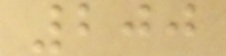200
